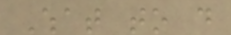What to do
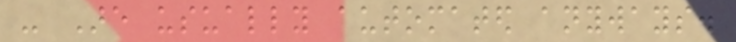- Are usually automated anyways.
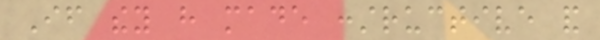If they have made constructive and
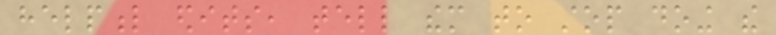helpful edits, tell them to stop doing the
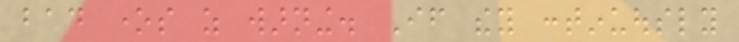bad ones as warning. If they continuously
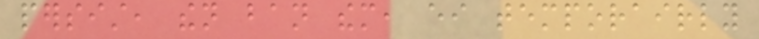persist, then ban them, either temporairly
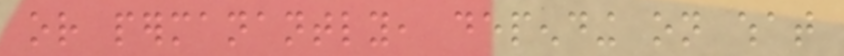or permanantly, depending on what
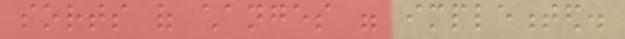sorts of changes were implemented.
